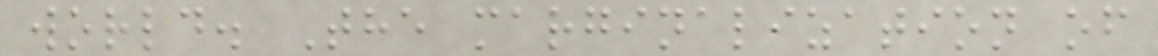world. The marginalization of
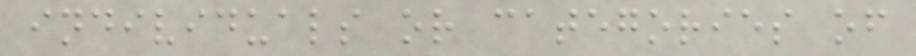individuals or categories of
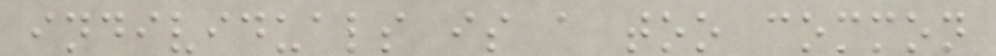individuals is a too common
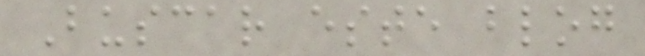Buscar este blog
